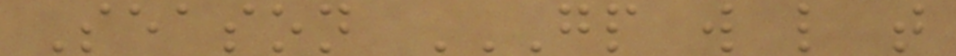Season GP W L T
